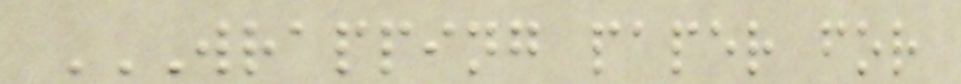WRAPPING PAPER FOR
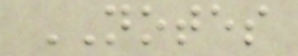NOTES
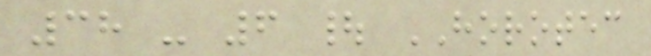38 - 6 | HOROTEC
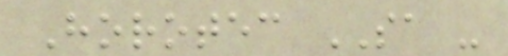Horotec SA -
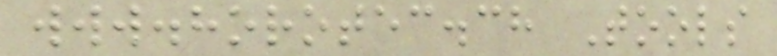www.horotec.ch Tools
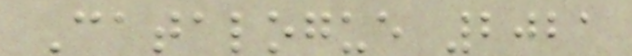Catalogue 2021
